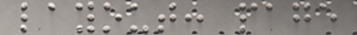layout: page
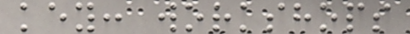key: workshops
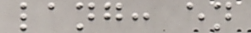lang: en
